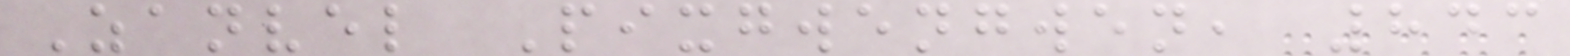Zanvel Pixgwengwen, 843
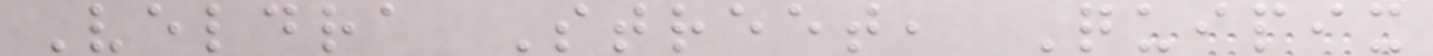Veldra Street, Quipix
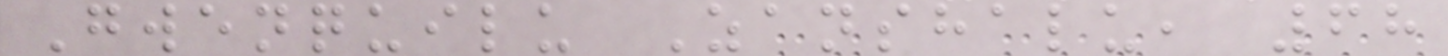Gwenquilu Zanshalu, 68
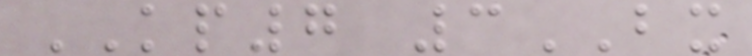KP7 3BX
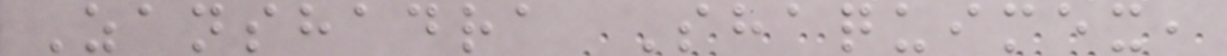Zanshadra Shaquimex,
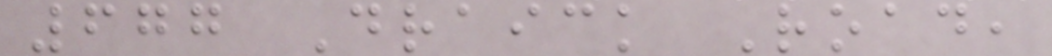677 Draick Road,
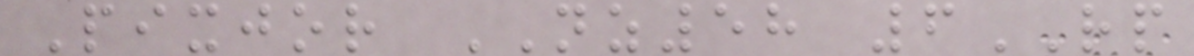Pixjor NZ58 6RP
